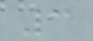3
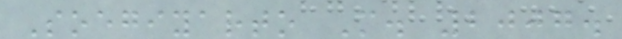Soegiyarto M. 2007.
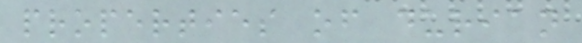properties of durian
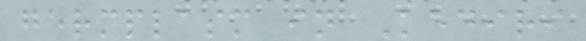germplasm in Kediri
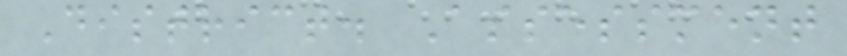District. Assessment
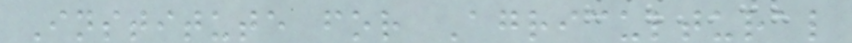Institute for Agricultural
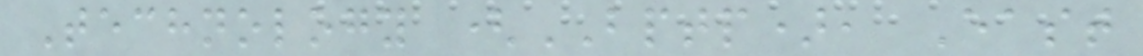Technology (BPTP), East
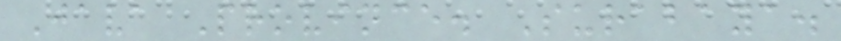Java Province. Surabaya.
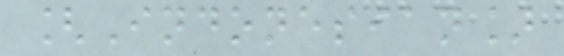[Indonesian]
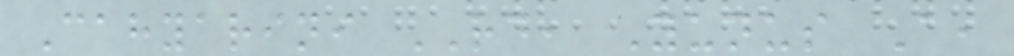Cahyarini RD, Yunus A,
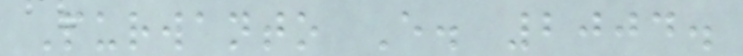Purwanto E. 2004.
